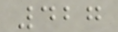427
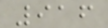916
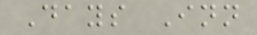Days Inn
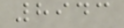8943
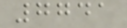7741
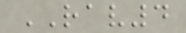RAV4
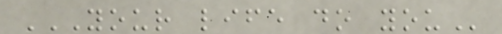YOUR LIFE DO YOU
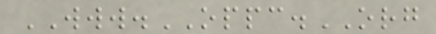WWW.OPPC.ORG
